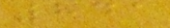841
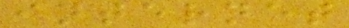internet
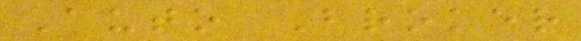Auto Broker
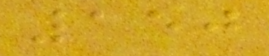150
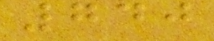740
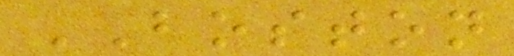BOSTON
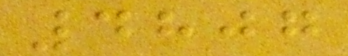4807
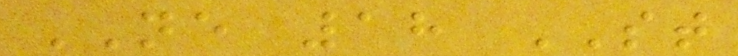NE 18 ST
